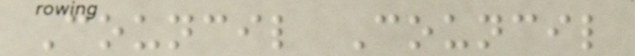Council Council
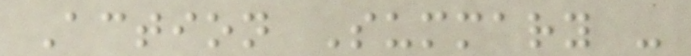Action Summary -
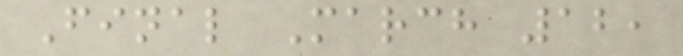Final March 12,
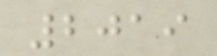2019
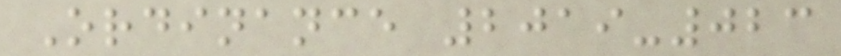Ordinance 2019-023
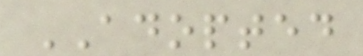ADOPTED
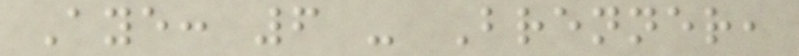Aye: 6 - Brenner,
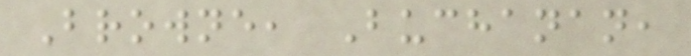Browne, Buchanan,
